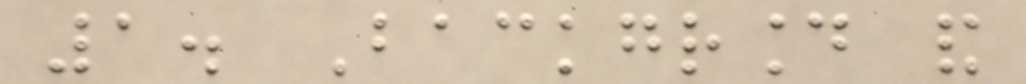1. Background and
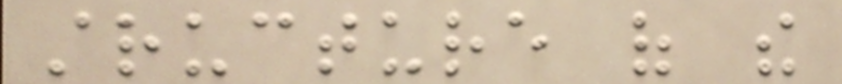structure of the
